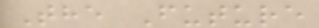The Future
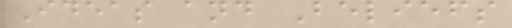Ideas and Beliefs
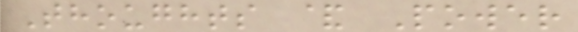Thoughts & Power
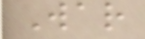War
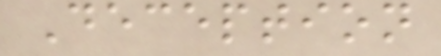Deception
